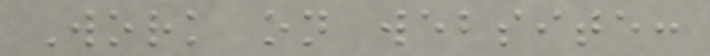Work on website:
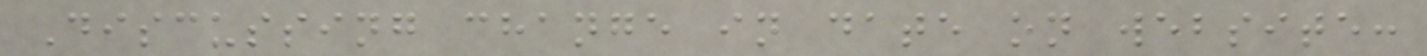Discussing change in date on website:
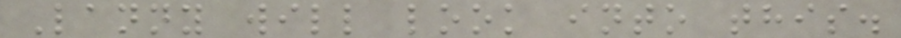Lanny will look into this.
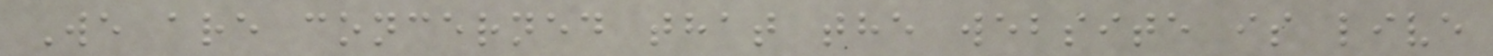We are concerned that the website is live
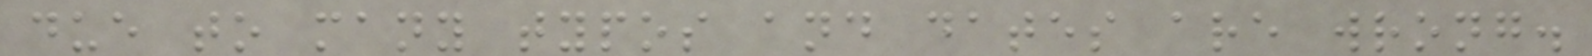due to many typos and dates are wrong.
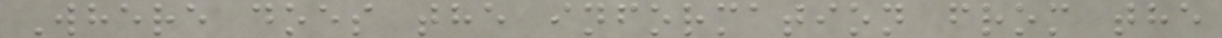Where does the information from the
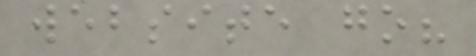website go?
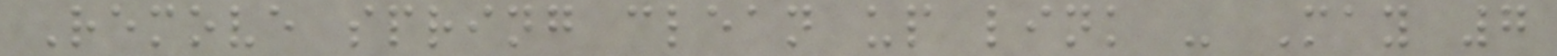Remove spring clean up link - May 7
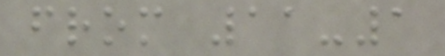from 11-1
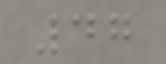47
